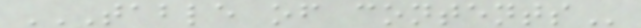TABLE OF CONTENTS
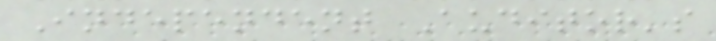Independent Auditor's
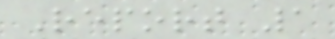Report 1
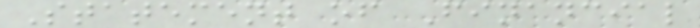Statement of Financial
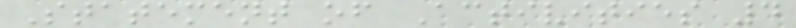Statement of Activities 4
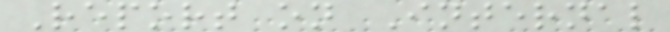Report on Internal
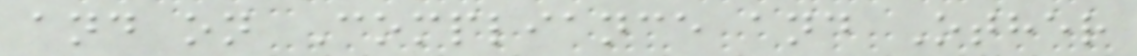and on Compliance and Other
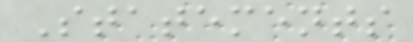Statements
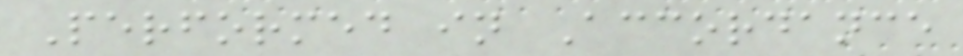Performed in Accordance
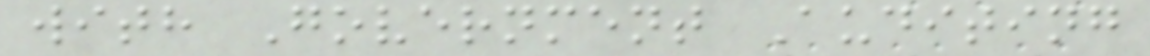with Government Auditing
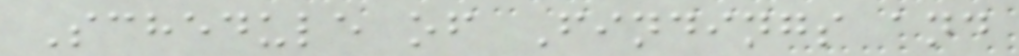Schedule of Findings and
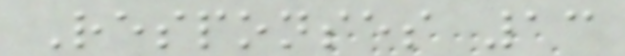Responses 13
